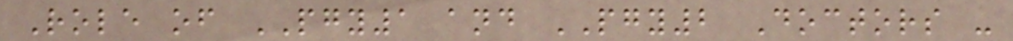Role of PGY1 and PGY2 Doctors -
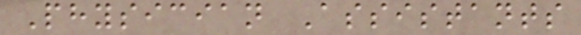Physician Assistants
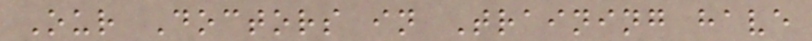Our Doctors in Training have
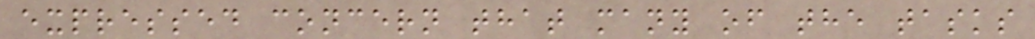expressed concern that many of the tasks
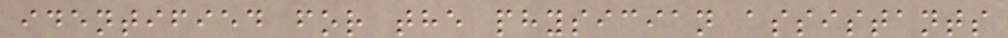identified for the physician assistants
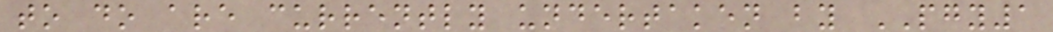to do are currently undertaken by PGY1
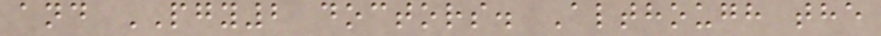and PGY2 doctors. Although the
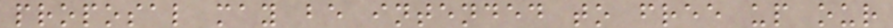proposal may be intended to free up our
